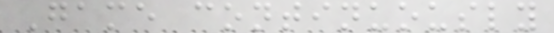Game continuously
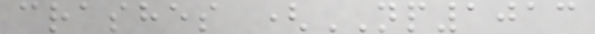crashes (NP1013
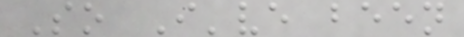So I've been
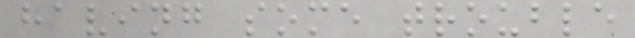having some trouble
